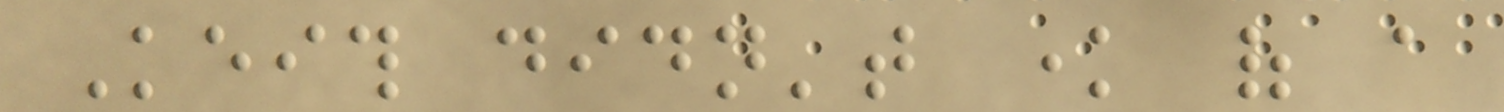Keith didn't know of a
